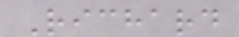Richard
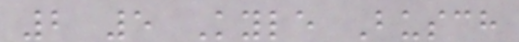2 5 Kyle Busch
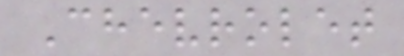Chevrolet
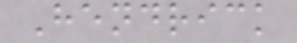Hendrick
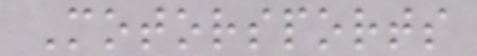Motorsports
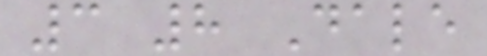3 8 Dale
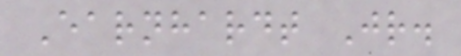Earnhardt Jr.
